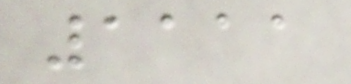1111
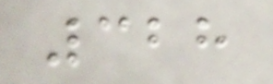328
